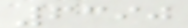6390
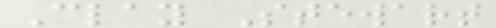Clay Stewart
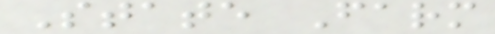State Farm
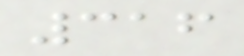316
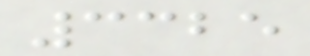3325
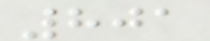801
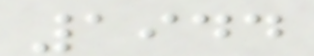1944
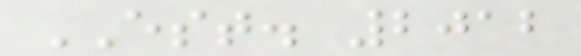EST. 2012
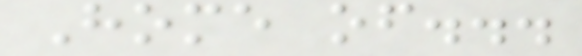Home of...
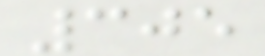305
